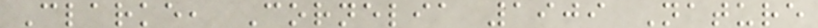Clarke, Cornelia 1909 Nature
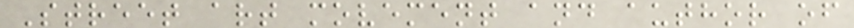Street art movement and author of
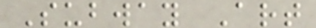Subway Art
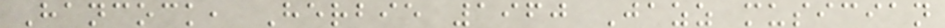Hancock, Herbie 1960 Jazz musician
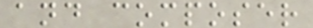and composer
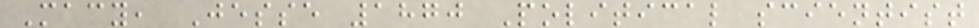Macy, Jesse 1870 Political scientist
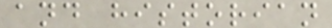and historian
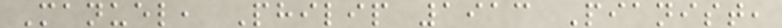Manuel, Philip 1913 Pianist,
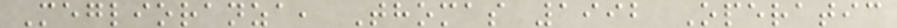Meglioranza, Thomas 1992 Operatic
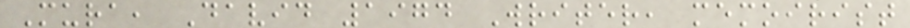Mura, David 1974 Writer, memoirist
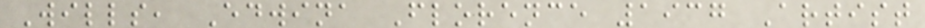Wills, Edwina Florence 1937 Artist
